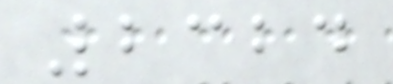2324
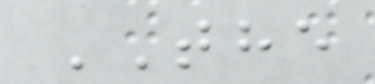THE
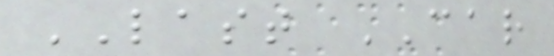LAST CAR
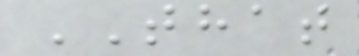THAT
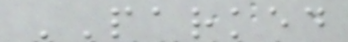PARKED
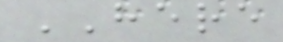HERE
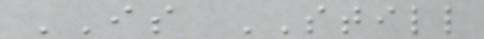IS STILL
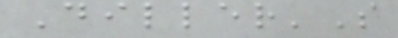Diller'S
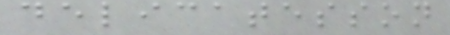delicatesson
